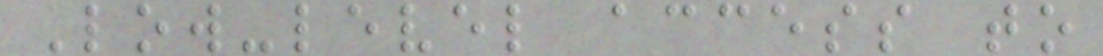Low-level access to
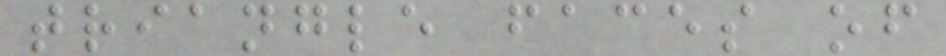triangle faces of
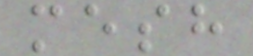mesh
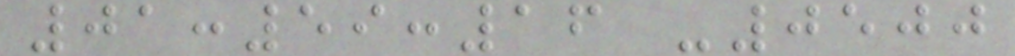01:59:16 -0500
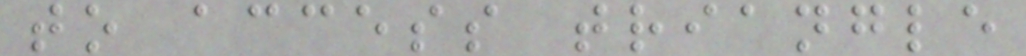to access triangle
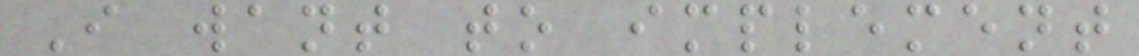I want to implement
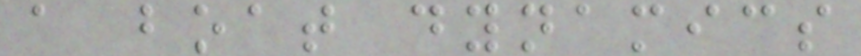a boat dynamics
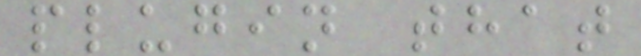plugin that
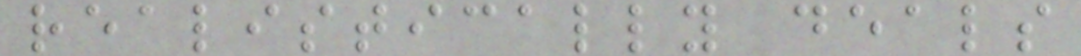realistically deals
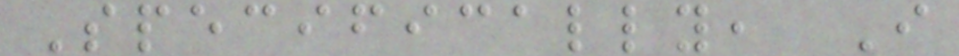Specifically, I
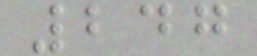247
